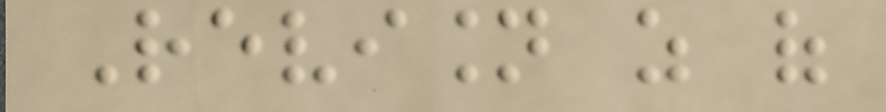Revision as of
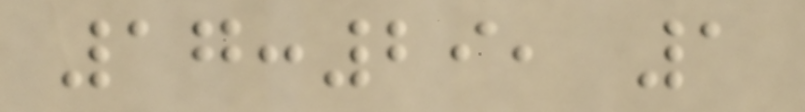17:29, 1
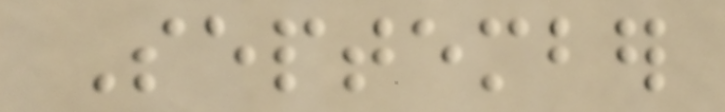September
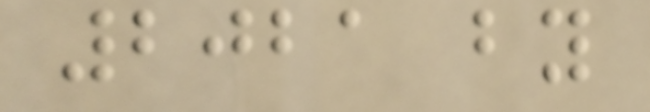2021 by
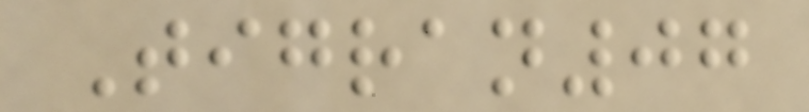Tigran07
